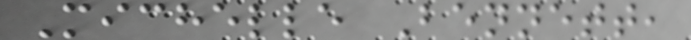Michelle Bennett,
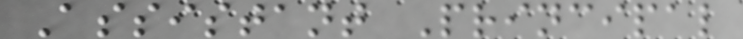Assistant Principal
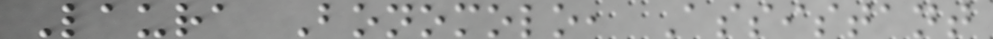Laura Bonomolo, Assistant
